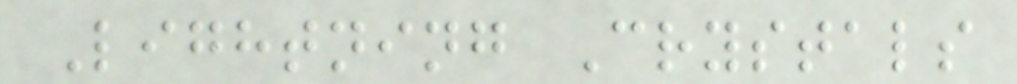Lightning Crystals
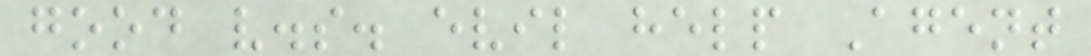good v.s. evil help Agent
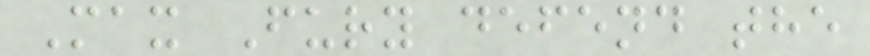Max Fury defend the
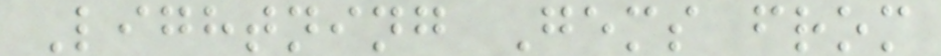Lightning Gems from
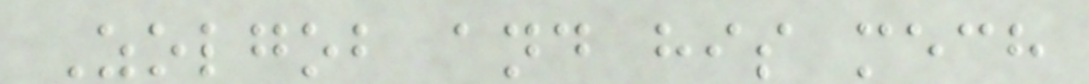Zolgob and his mech
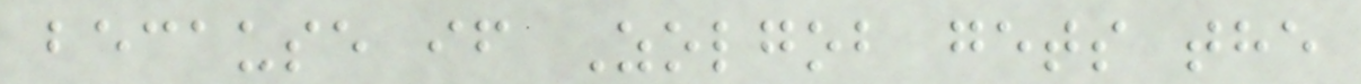because if Zolgob gets the
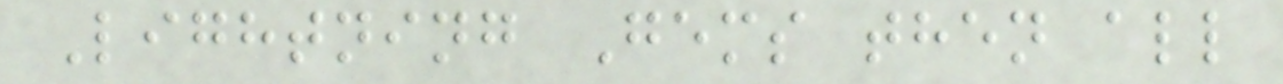Lightning Gems then all
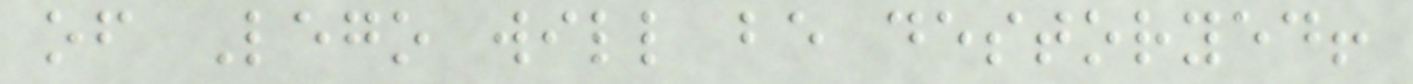of Lego will be destoryed!
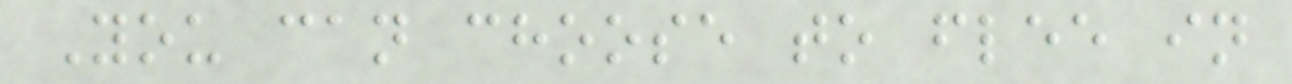You can choose to flee in
